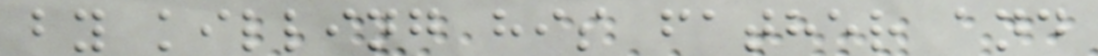by killing his father and
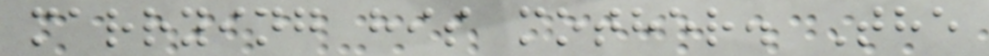marrying his mother. The
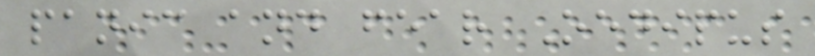panic and fear Oedipus
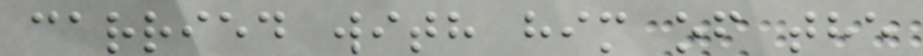carried with him of the
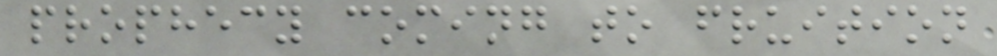prophecy coming to fruition
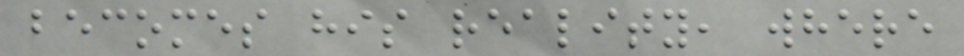becomes his reality, where
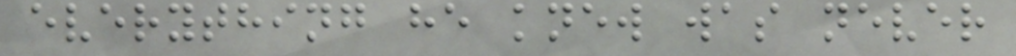everything he knew was never
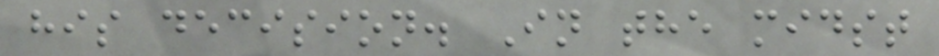his decision. In the midst
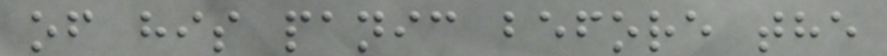of his panic before the
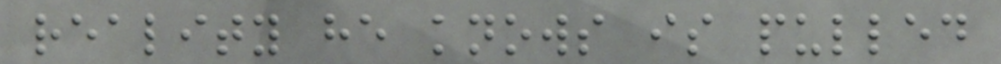reality he knows is pulled
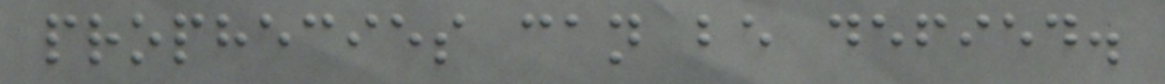prophecies can be defied.
